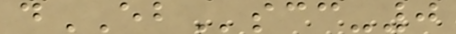dEBscc-0
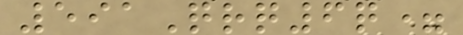591Qrq6q=
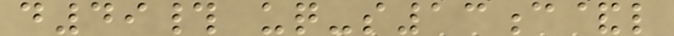d49# uq-s13c&l
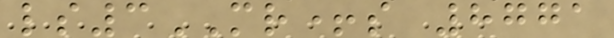ls3MR+s 8771
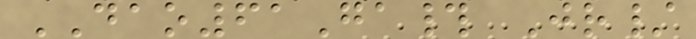DAO61Ga# Jr/
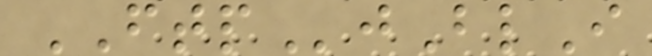FTPjBlI
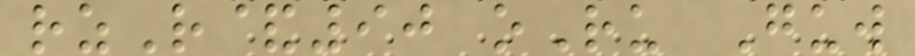rzR&90 oRu Guw
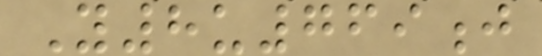Y8u769j
